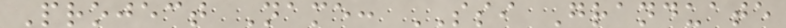Project Name: SSI Granduate
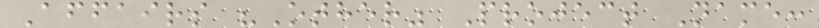Affairs "Other" Project Name:
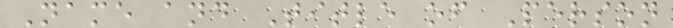Name and Title of Person
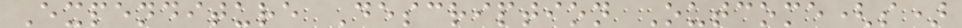Expenditure Description Outcome(s)
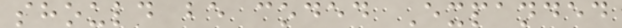should be coded Expanded
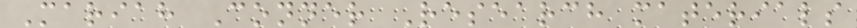Mariah Conner Research materials
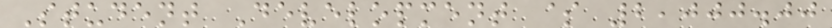Student Development $ 2,000.00
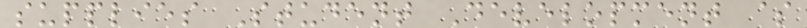supplies Student Development $
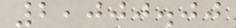2,000.00
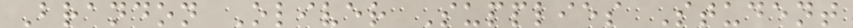Brandon Oliver Supplies Student
